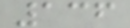136
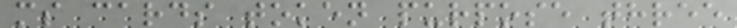ms cards token purpose three
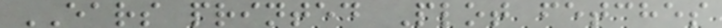EARS printed Plot fetches
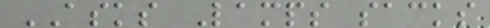ASKS Lamps sacks
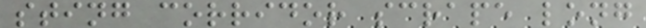sting corridor scrape long
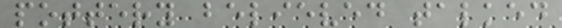pottery believed talked
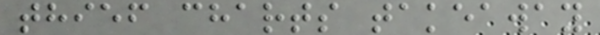thief charts takeaway
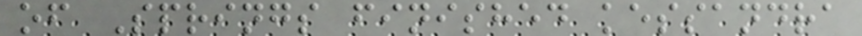of Springs finished kessandra
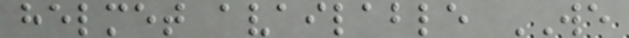helmet available WE
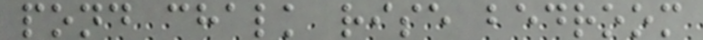pond chalk rise bedroom
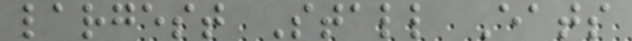largest Stall Eats
